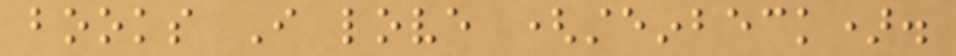books I love (steinbeck).
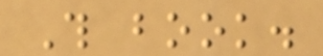This book.
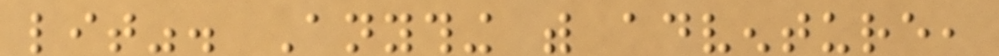lit". Anything with adventure,
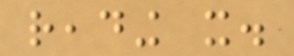reading it.
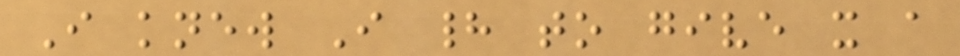I knew I had to give it a
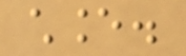chance.
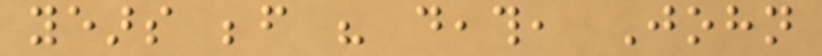years before his death, John
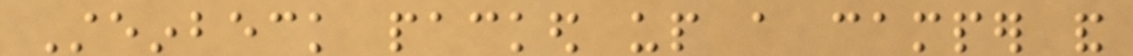Steinbeck packed up a camper and
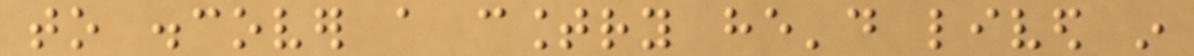to discover a country he'd lived in
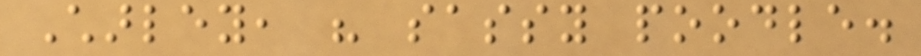Charley, his sassy poodle.
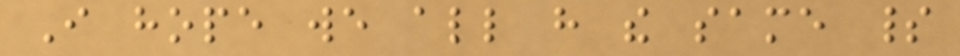I hope we all have the same spirit
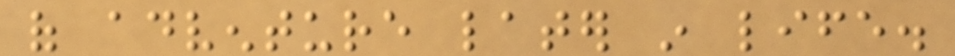of adventure later in life.
